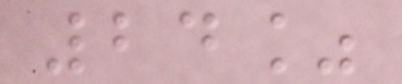24%
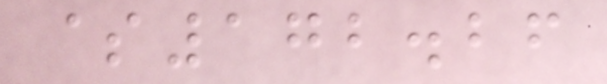$172.26
